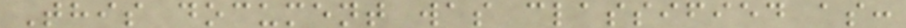This document was classified as:
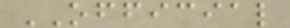OFFICIAL
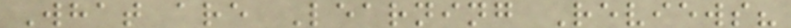What are Learning Reviews?
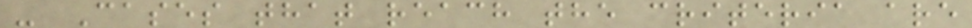- Cases that reach the criteria are
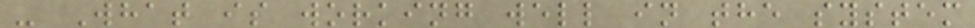- What is working well in the system
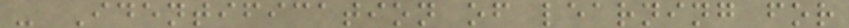- Identification of learning for
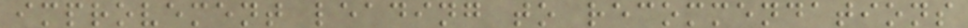improvement leading to recommendations
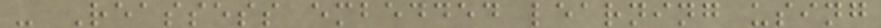- Reassess embedded learning using
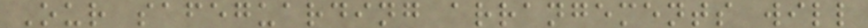Our safeguarding arrangements will
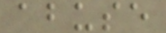abuse
